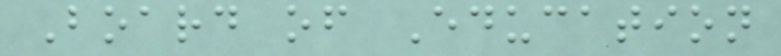Board of Education
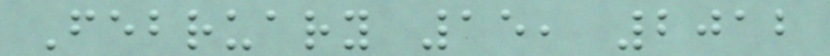February 15, 2012
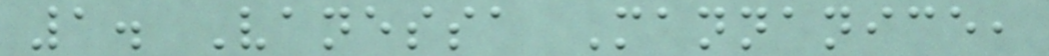1. Vanessa Mannanice,
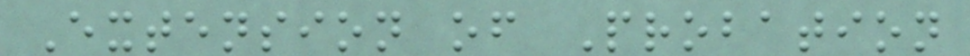Extension of Probation
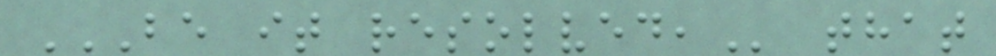BE IT RESOLVED, that
